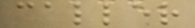caller
